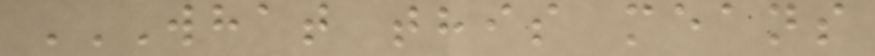WHAT THIS MEANS
